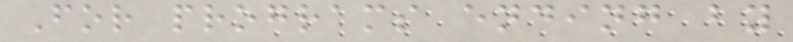For programs ending by
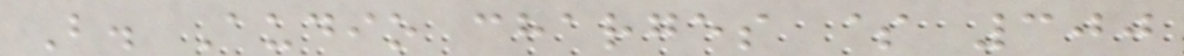B. Audio charges $ 300
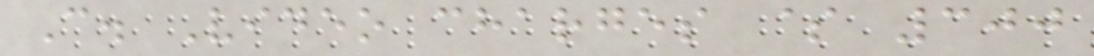C. Video charges $ 300
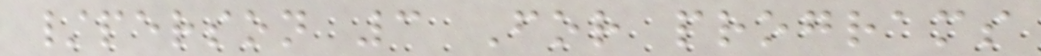/person 3 For programs
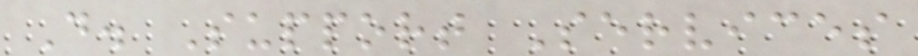D. Support Services
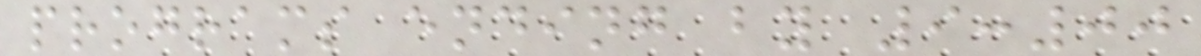programs ending by 9:00
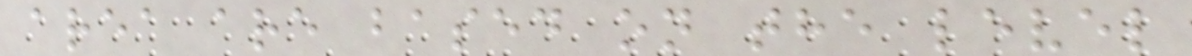area are based on the level
